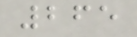265
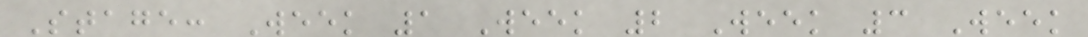Stage: Week 1 Week 2 Week 3 Week
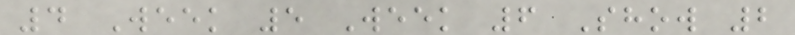4 Week 5 Week 6 Show 2
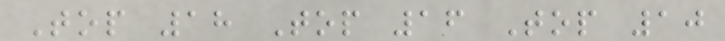Top 18 Top 16 Top 10
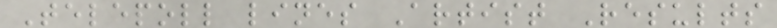Telepoll lines Artist Results
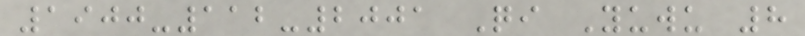1900-112-2001 Qi Yuwu 8
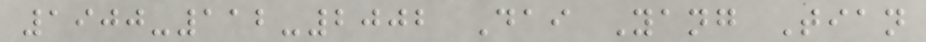1900-112-2002 Dai Yang Tian
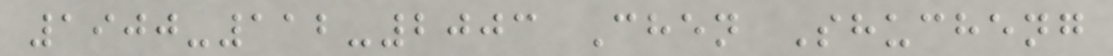1900-112-2003 Chen Shucheng
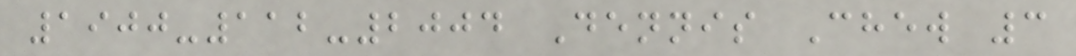1900-112-2004 Dennis Chew 3
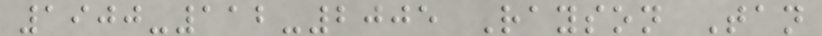1900-112-2005 Rayson Tan
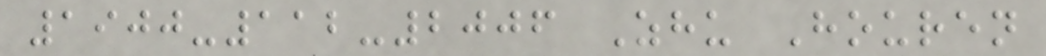1900-112-2006 Zhu Houren
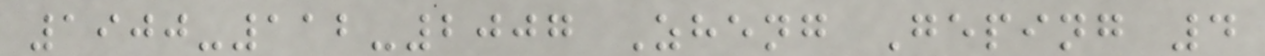1900-112-2007 Zheng Geping 4
